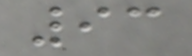93
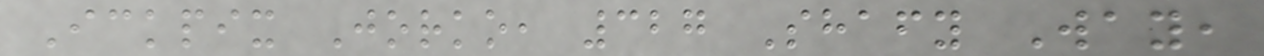Ickpix Jorko, 327 Shafy Way,
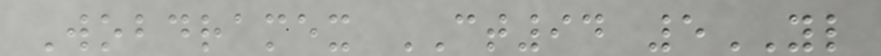Wobdramex CT94 5YL
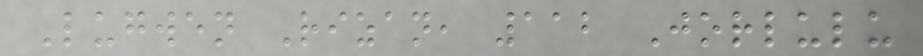Lugwen Rizan, 112 Jorlulu
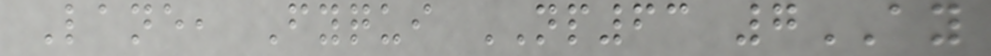Lane, Fyqui NP63 7AY
